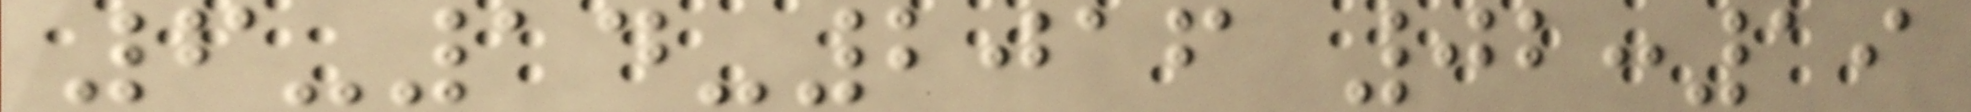6-14-2016 02:19
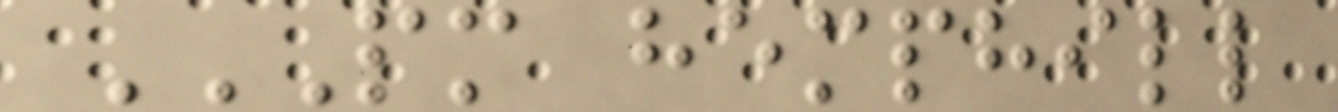PM HEMPHILL
